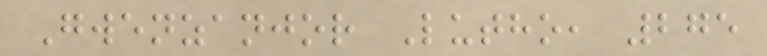Gwenzanjor Lutho, 275
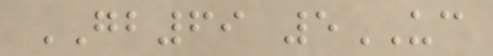GB69 5UC
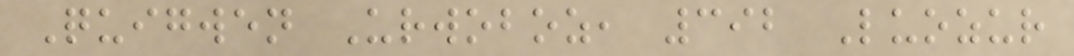Quigwen Urwoboz, 392 Luozur
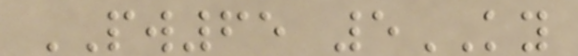PW65 5KY
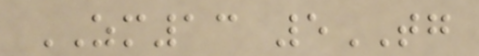ZM13 5TG
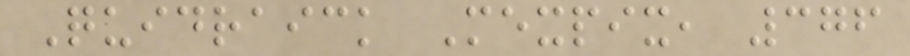Quidraick Mexpix, 376
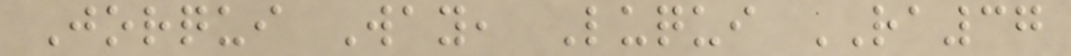Jorqui Way, Luqui RA37
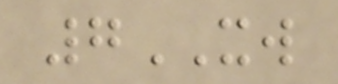7XW
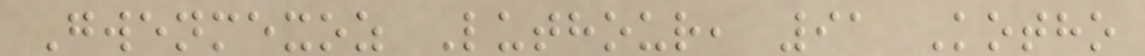Gwenmexoz Luthour, 91 Kotho
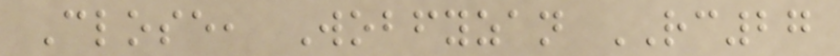Close, Wobfyzan RC27
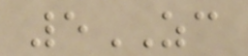5ZC
